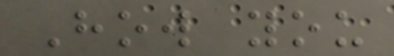How you
